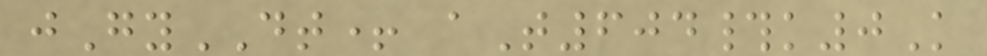jGyDT+ aT604#k0K
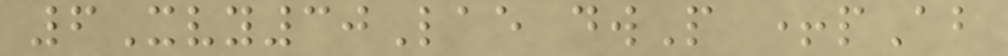6Xvy30Lae dwP +pAb
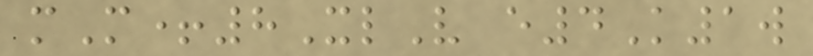mM+8XlV e4K1w
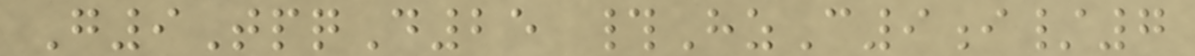G9TpqD25 #HzC9i/7
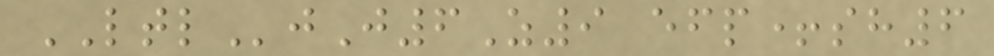LTLjJ6Z9 efp+sh6
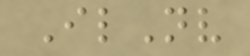IlNv
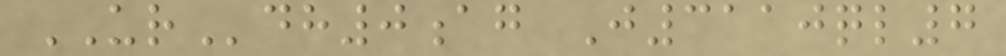URdh0ag J3110ql7
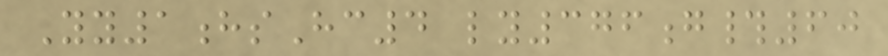Yy1hsHc4 ly376g#60
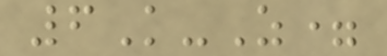6K-Z=
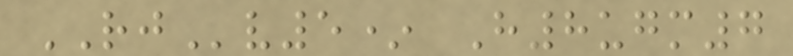RJv5* H8ugm7
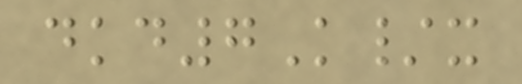dkd7K/x
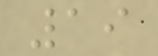19
